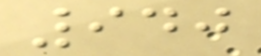940
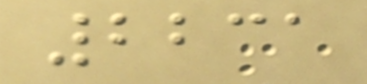2231
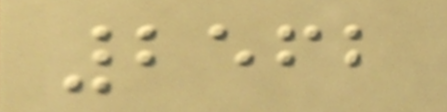2562
